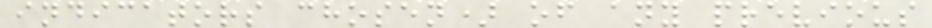indicators chosen) of any previous
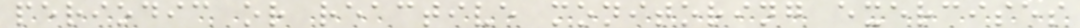periodic or reactive monitoring exercises
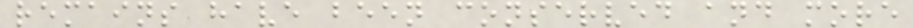remains have been conserved and more
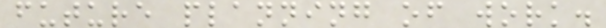future planning of work.
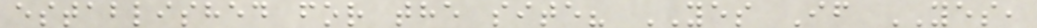established for the site? YES If YES,
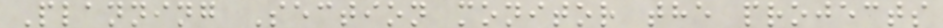Planning Section monitor the projects
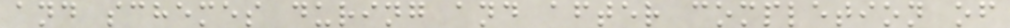and schemes during and after completion of
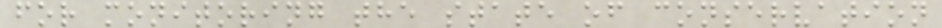for monitoring the state of conservation
